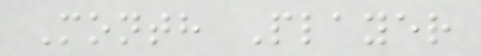Month Player
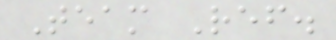Team Ref.
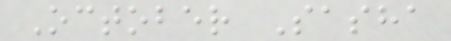October Sasha
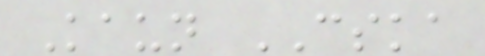Kaun CSKA
